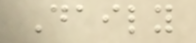Daily
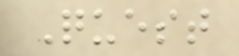Quest
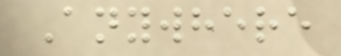Anywhere
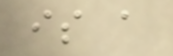is a
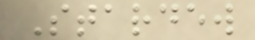Stardew
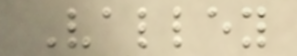Valley
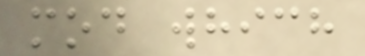mod which
